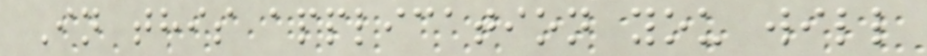In this application you will
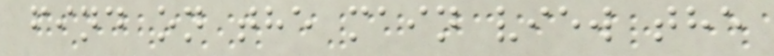find on the main view the
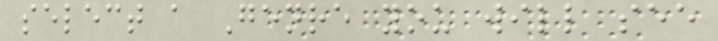select a Genre you will see
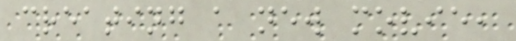creating a new movie,
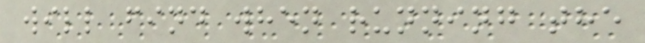will find when running the
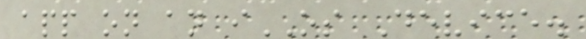app on an iOS Device.
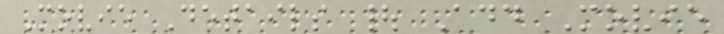Movie Details | Add Movie
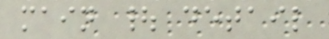main | detail
